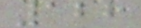122
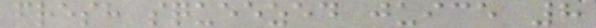fresh squeezed juice 8
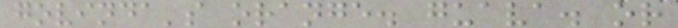govinda's orange. guava. or
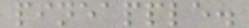pineapple.
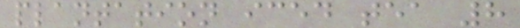plantation iced tea 8
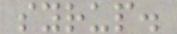syrup.
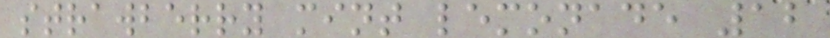strawberry mint lemonade 12
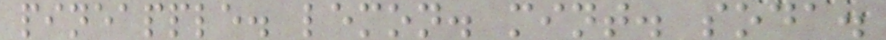pineapple. lemon. mint. soda.
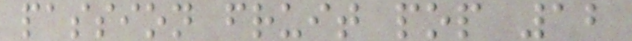passion fruit pop 12
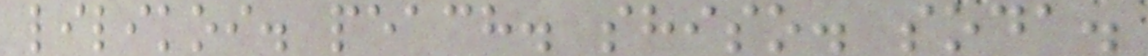lilikoi. peach. shiso. soda.
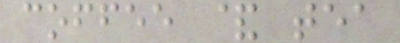coffee & tea
